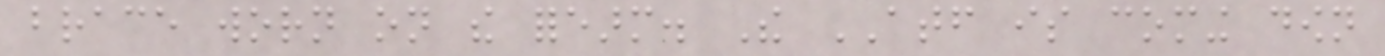brace worn on the forearm. The ATF is coming down
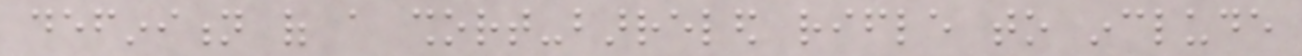definition of a short-barreled rifle to include
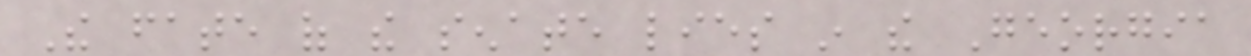The fate of the senate lies in the Georgia
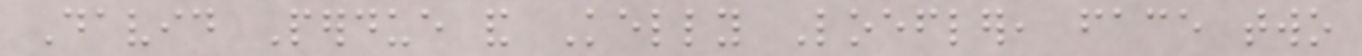David Perdue and Kelly Loefler, face two
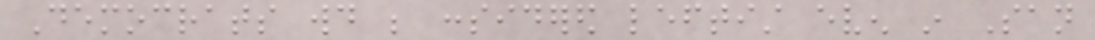Democrats would be considered leftist even in San
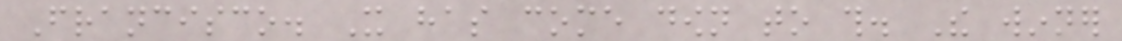Francisco. It has come down to this. The winner
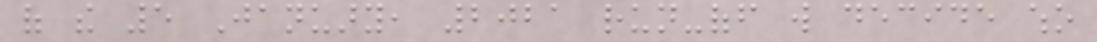of the 5 January, 2021 run-off will decide who
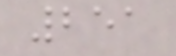251
